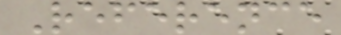Reference
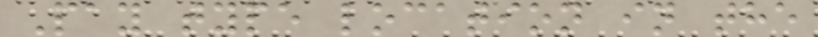Pay type location in the
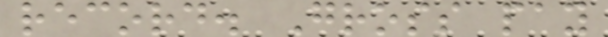record. Gross pay
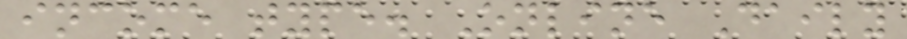income type. Online Daily
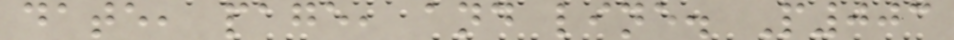date, page, and line. P003
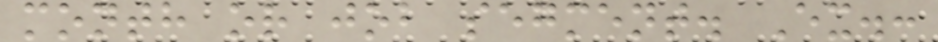month or job segment. Ex.:
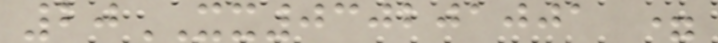20XX030201001 =
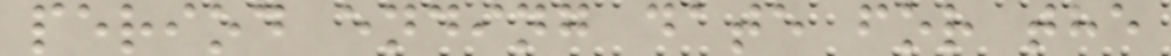period ending date for the
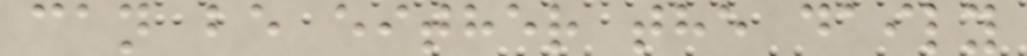can be either the daily
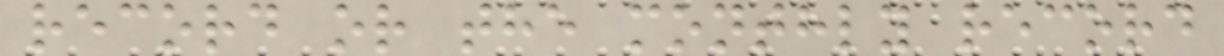record or the monthly record
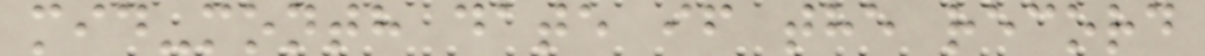mid-month date if the record
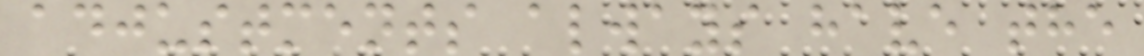adjustments always have the
